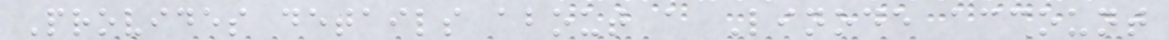Provides details about a Linode account
